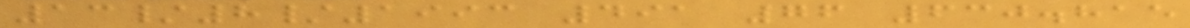13/8/1993 491 76 630.815
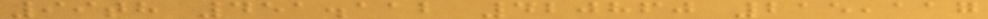99th 451.112 420860 215,117
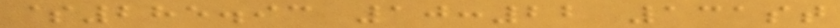$285.93 10:22 131st
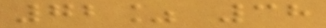72% 38
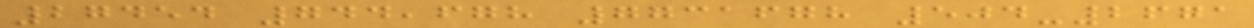27454 744,678 7731678 504-2671
